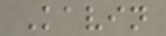Kavin
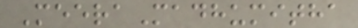MeeraMadhumitha
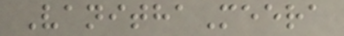VanithaMeera
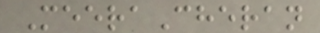MeeraCheran
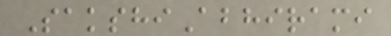SakshiAbhirami
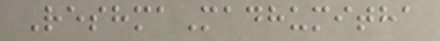ReshmaMadhumitha
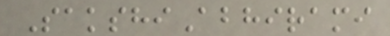SakshiAbhirami
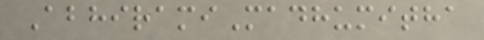AbhiramiMadhumitha
